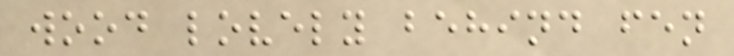wood lovely behind fen
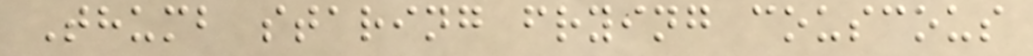Thumb staring frying couscous
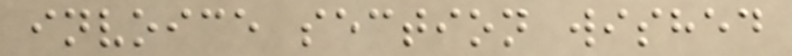invoice section wished
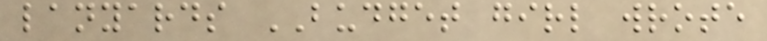lanyards BUDGET girl wrote
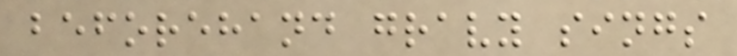beforehand gravy sings
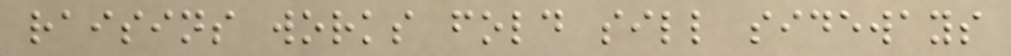raisins works fold sill sideways
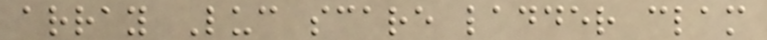array Luc scare ladder clam
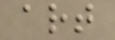art
